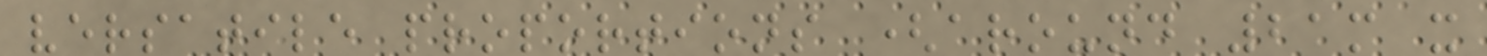versatile proportions (around 21m x
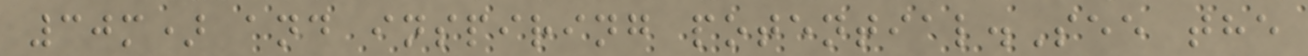30m) and inspiring potential.See the
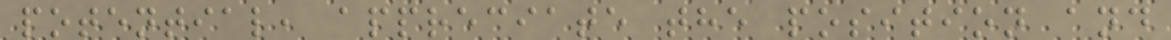potential, appreciate the position and
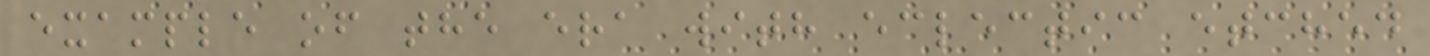example of the era with eclectic etched
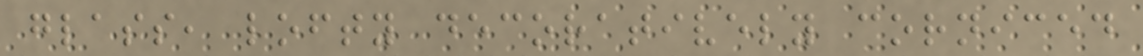glass, lofty decoratively corniced
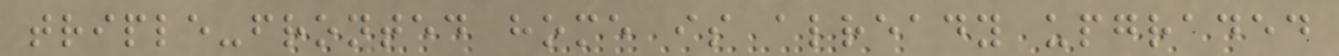triple-fronted home is already upgraded
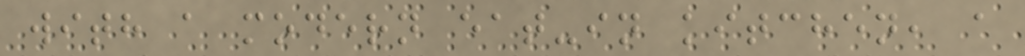with a modern eat-in kitchen, a
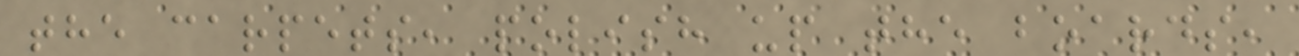the carpets, polish up the boards,
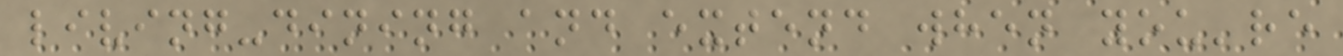living-dining and extend when you're
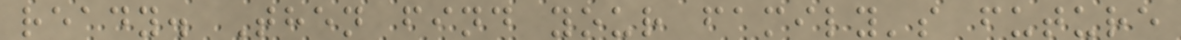ready. Then find your family's future
